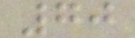70
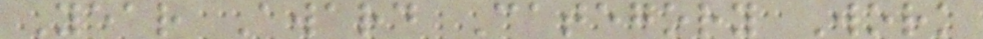Year Award Category Work
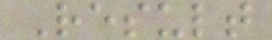Result
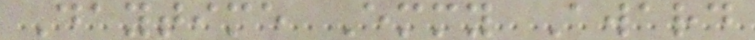Daytime Emmy Award
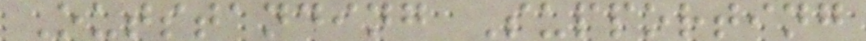Outstanding Supporting
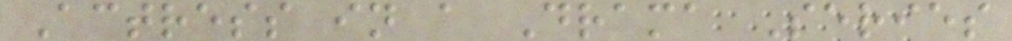Actress in a Drama Series
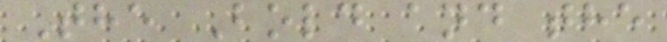The Bold and the
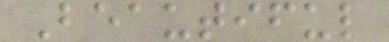Beautiful
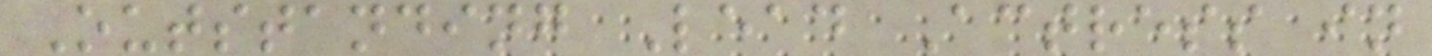Outstanding Lead Actress in
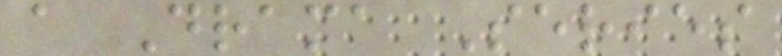a Drama Series
